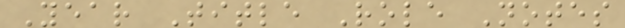Year Title Role Notes
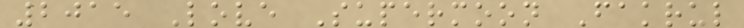2015 Love Supermoon Fakrul
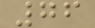76
